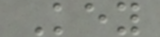Key
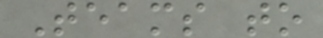Teams to
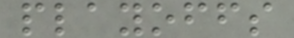playoffs
